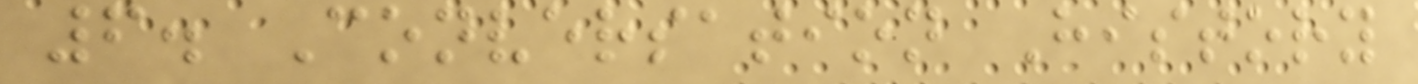6. Conversation History
